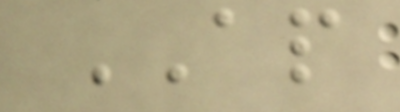AP
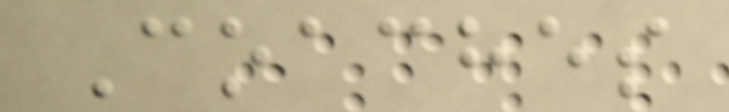Coaches
